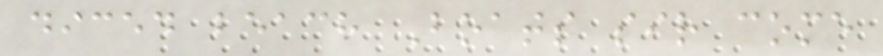diced beach Boats sir come
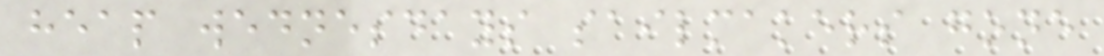heap wednesdays sailmakers gone
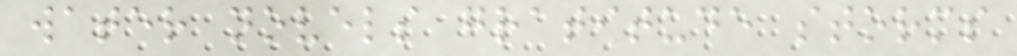water novels gratitude storms
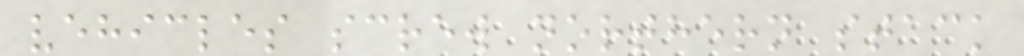vehicles screw northern stack
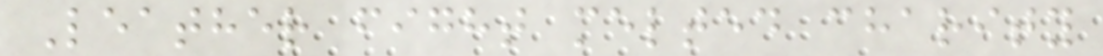Leather fight melted charity
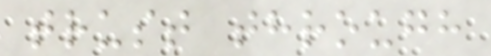trust through
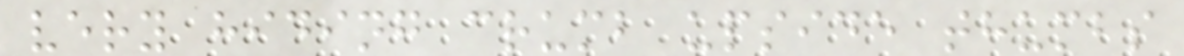very hiding crumb upside thumbs
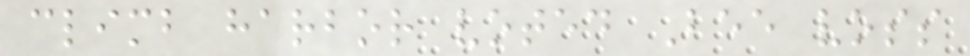climb harbor voted Bee voss
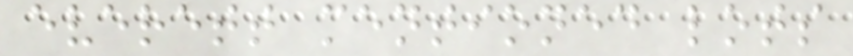everett mentioned lots
